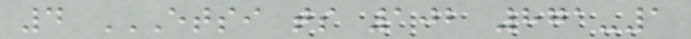4 ETSI TS 102 871-1
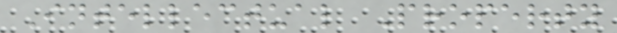Intellectual Property
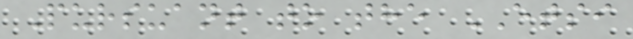Pursuant to the ETSI
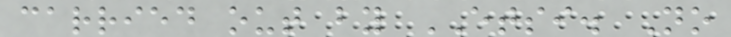carried out by ETSI. No
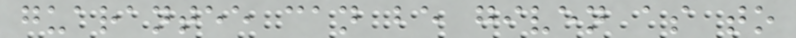guarantee can be given as to
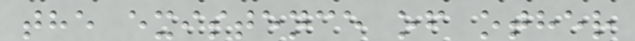the existence of other
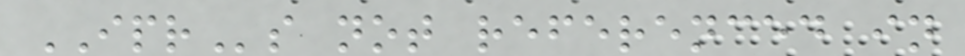IPRs not referenced in
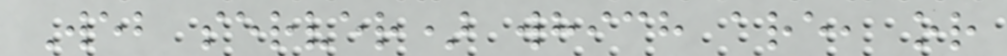Web server) which are, or
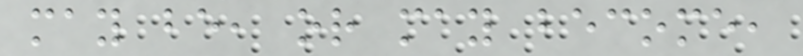may be, or may become,
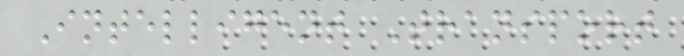Intelligent Transport
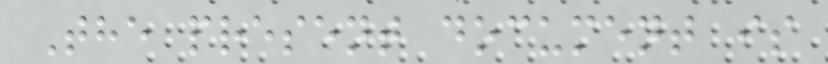The present document is
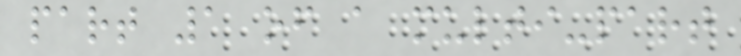part 1 of a multi-part
